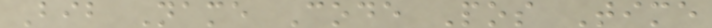Bib Name Code Pos Time
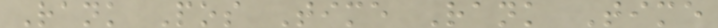Rank Pos Time Rank Time
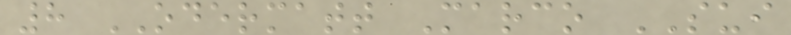8 ODERMATT Marco SUI
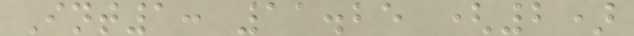Int1: 11.25 (2)
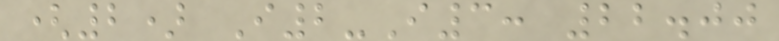(2) I2-I3: 22.00
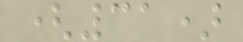(31)
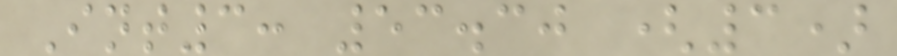Int3: 53.30 (3)
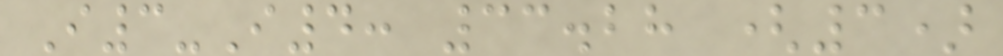I3-I4: 33.28 (3)
